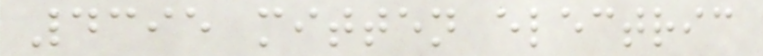4395 mitten electric
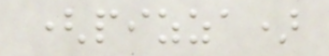(pizza)
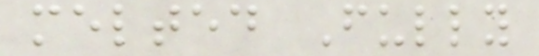melted Fully
